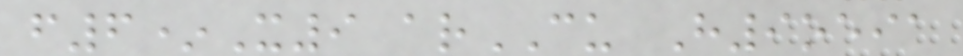f6*X9 arCU H9oeia
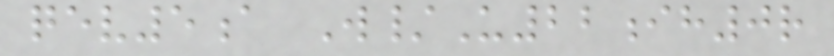qev5a W/U22ih0r
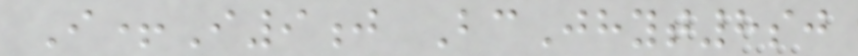I+I9j BcJhyt8sj
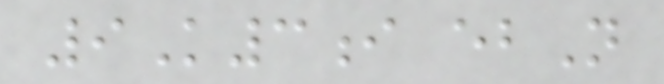9K3i ebN
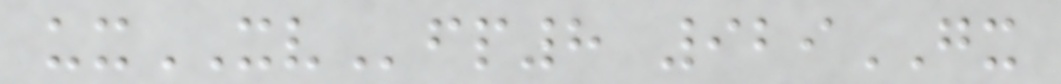uxXVfp8 929GX
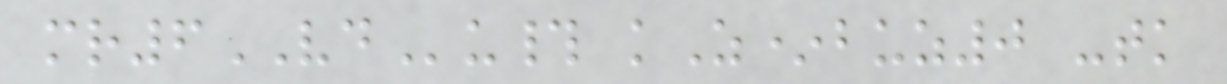mr6VDu# kZ*buz0 -tk
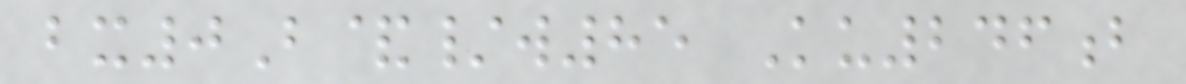bx0B&/w85 Ku246b
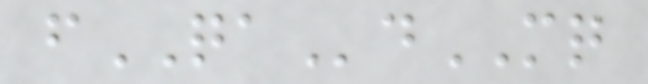fQAdMQ
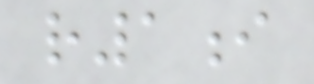r1i
